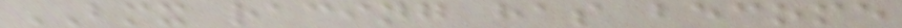BMX racing has become
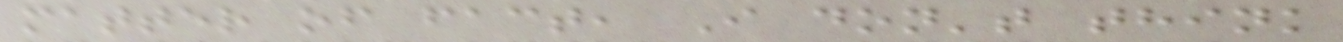matter of fact, I don't think
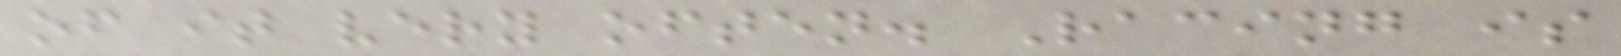of it very often. Racing is
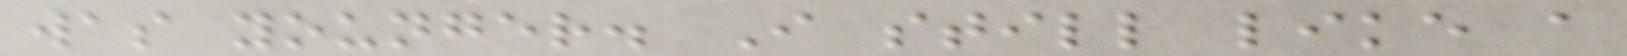was younger. I still like a
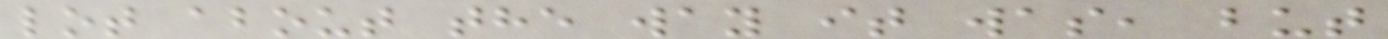lot about the way it was, but
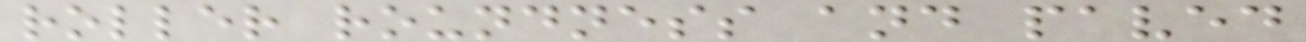roller roundness and paved
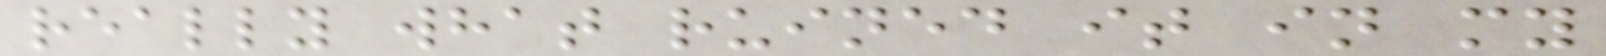really what ruined it in my
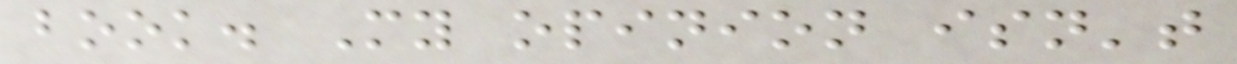book. My opinion isn't
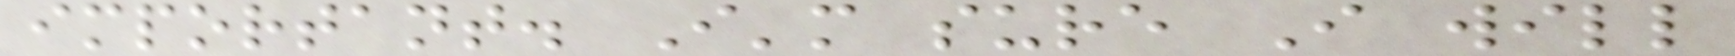important. I'm sure I will
